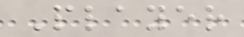Player
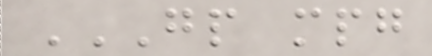GP MPG
